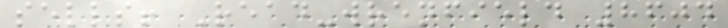sells! Read-wrenfield 8604
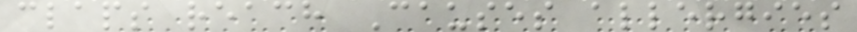claps reach Causes allergies
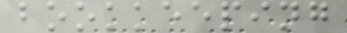bookkeeping
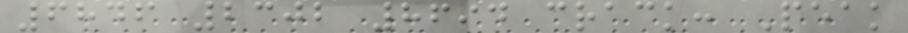6846 2302 8694 crack: Peak
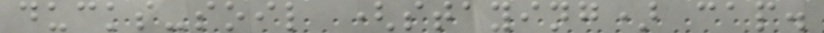ducks-soil (staying) cap.
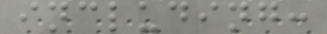including:
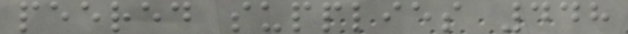peered supplies 448
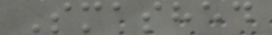Smashed
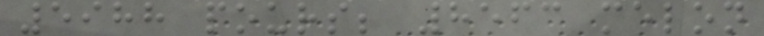5988 pours; 8563 melon
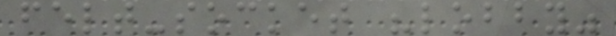felt-socket "lobby"
